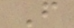F
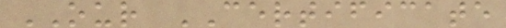OUR CERTIFICATE
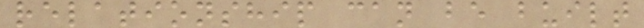relationship can be built
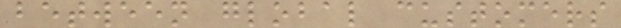between global customers
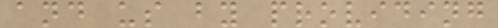and us by providing
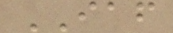IAF
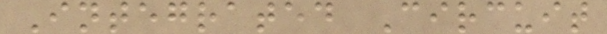Integrated Circuit
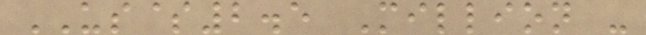US$2.5 Million -
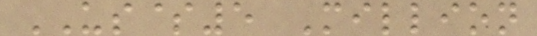US$5 Million
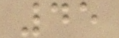45
